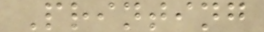Printing
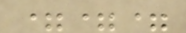===
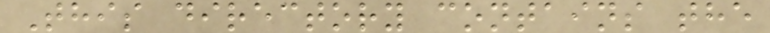This directory contains the
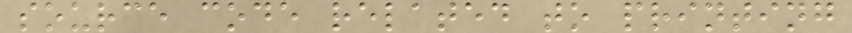source code related to printing
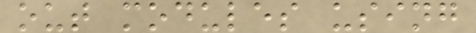out modules using
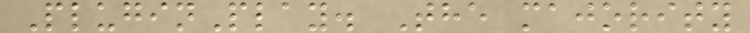PluginPlay. The majority
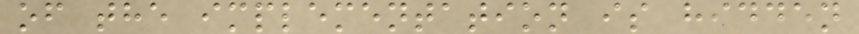of the implementation is hidden
